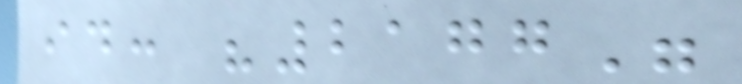id: "2177"
